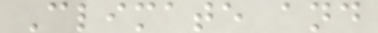Climate and
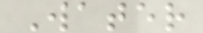Water
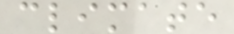climate
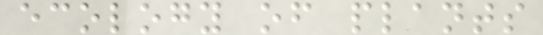ecology of plants
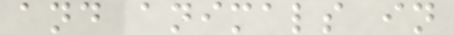and animals in
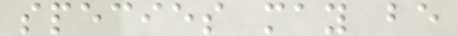species may be
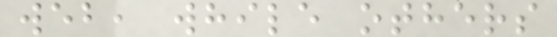web, while others
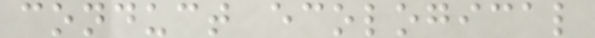conduct ecological
